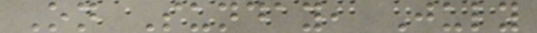On Sunday, July
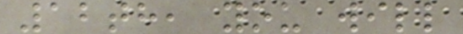12th, you will
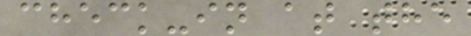check-in at the
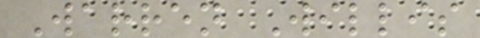Warren Willis
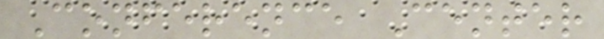Conference Center
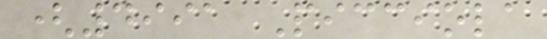(4991 Picciola
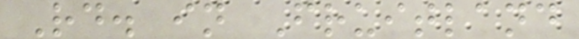Rd. in Fruitland
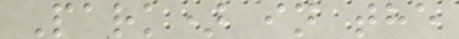Park) in the
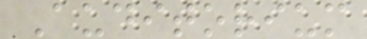Auditorium
